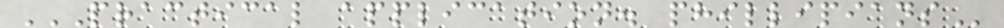PRACTICAL APPLICATION. PHILLIPIANS
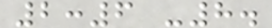2:6 -8.
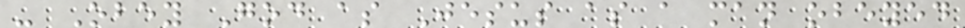- Obey God as Jesus as a man obeyed
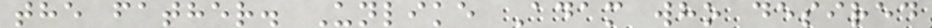the father. Unlike Adam who desired
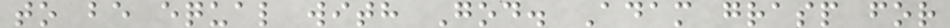to be equal with God. Adam grasp for
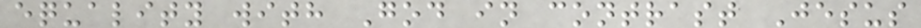equality with God in contrast Jesus
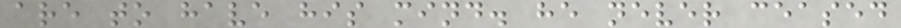are to have his mind. he never ceased
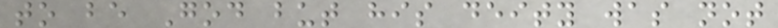to be God but his deity was not
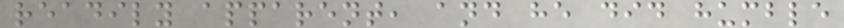readily apparent, and he did humble
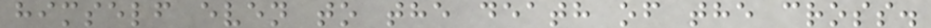himself even to the death of the cross.
